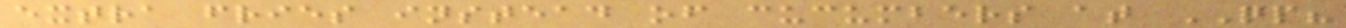extra fries instead of cucumbers at QP?
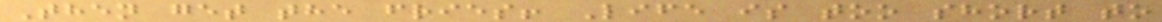Then get the fries! Life is too short to
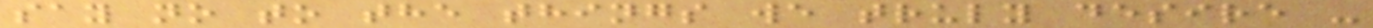say no to the things we truly desire -
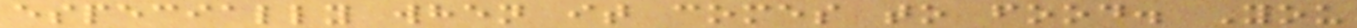especially when it comes to food. You
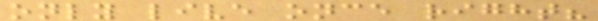only live once right?
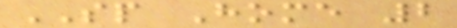SP Home 2
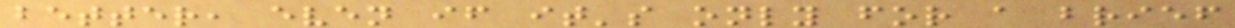better, even if it's only for a brief
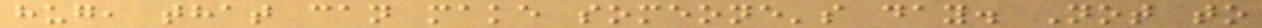hug, that can make someone's day. Not to
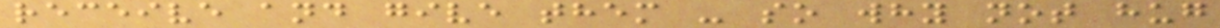receive and give them - so why not hug
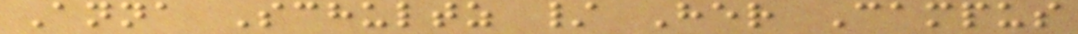Anna Schultz / Her Campus
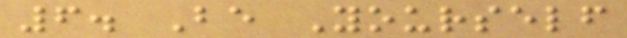6. Be Yourself
